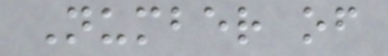Number of
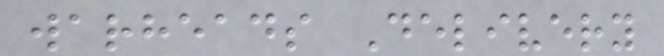warheads Delivery
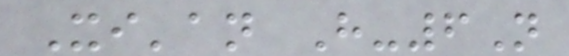Xi'an H-6N
